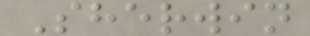Sherwin
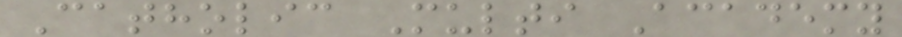Catholic Multi Academy
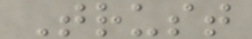Trust
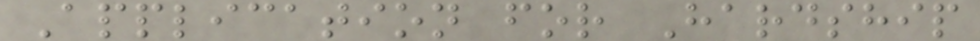Application for Hardship
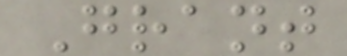Grant
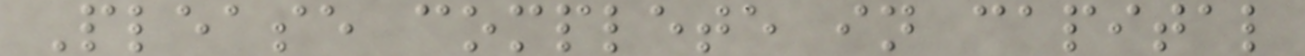Please complete in capital
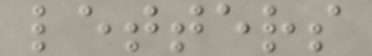letters
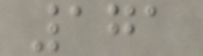171
